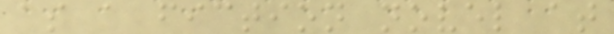as a fiction novel at
